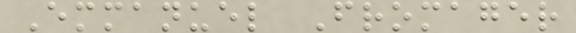Emmanuel Fromager
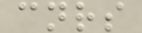cnrs
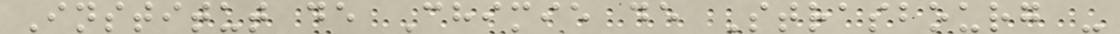Institut de Chimie de Strasbourg -
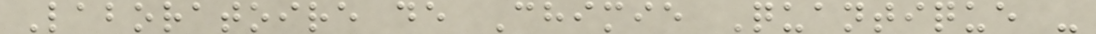Laboratoire de Chimie Quantique -
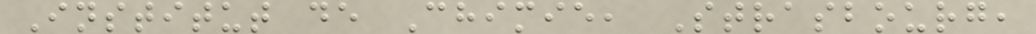Institut de Chimie, Strasbourg,
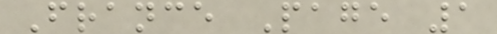France Page 1
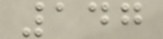147
